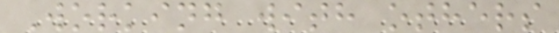Working with others
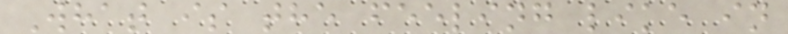What is the feeling like in
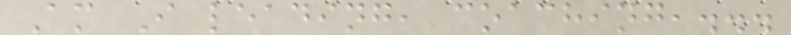Am I leading, coaching,...
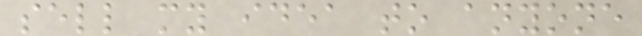sell my idea to anyone
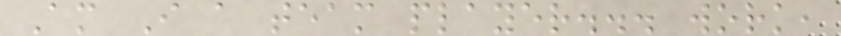Am I a team player... work,
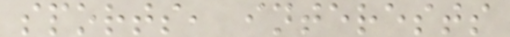sports, interests
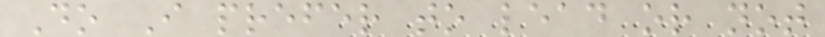Do I prefer to lead or not
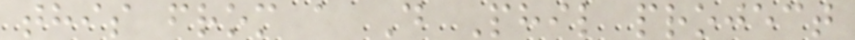this from a D Phil project
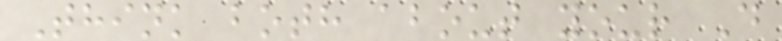Think both about your D
